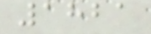1821
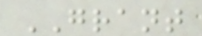GRANT
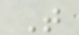T
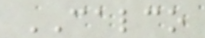CALCO
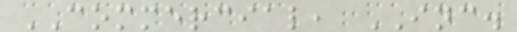COMMERCIAL, INC.
